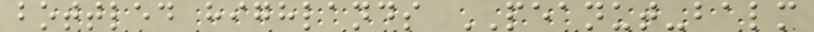bottled highlands PEANUT-balm
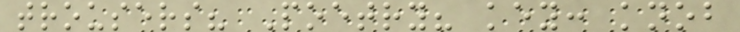trousers? Poetry? key: knob
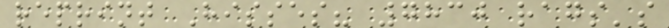reprint Hisses? 7830 rags's
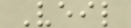Veil
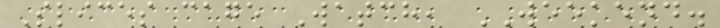Slices cage Watch, WEEKEND.
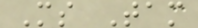Ms Tam
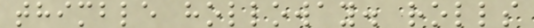thimble holloway. rolls
